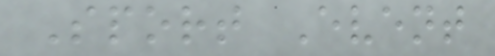Sport Event
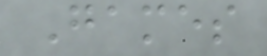Games
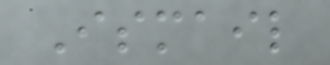Ismail
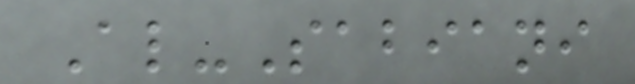Al-Sabiani
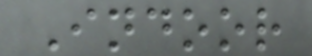Indoor
